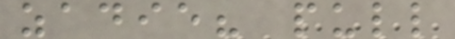zadie? pull
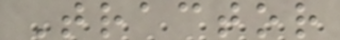Tractor
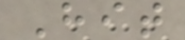Hit
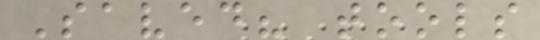Saved? tools
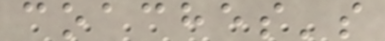coaches's
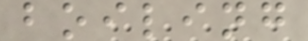boiling
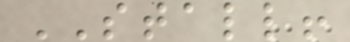STALL!
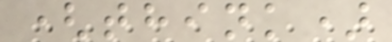(think)
